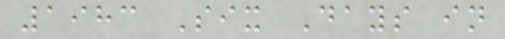1983 Six Days in
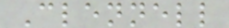Clennell
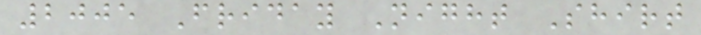2005 Friday Night Shirt
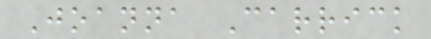Joanna Carrick
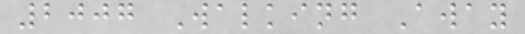2007 Walking Away
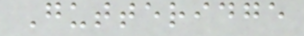Gutteridge
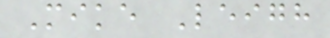Mike Leigh
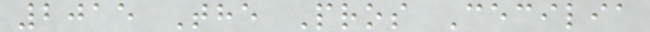2015 The Pros Cecilia
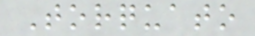Torquato
